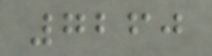7260
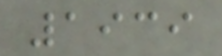1939
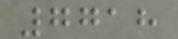7718
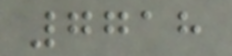7718
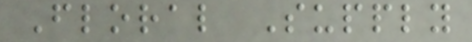Floral Supply
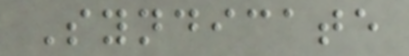Syndicate
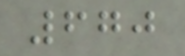670
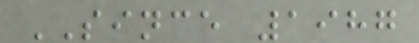SINCE 1987
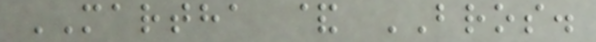MARTHA & BROS.
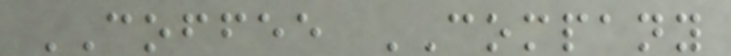COFFEE COMPANY
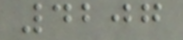4207
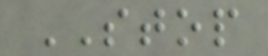STOP
